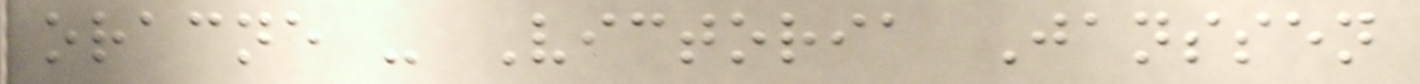oracne - Victoria Janssen
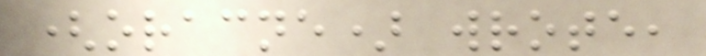(oracne) wrote,
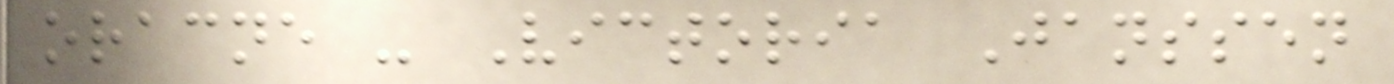oracne - Victoria Janssen
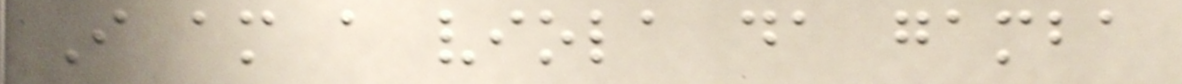I am a viola da gamba
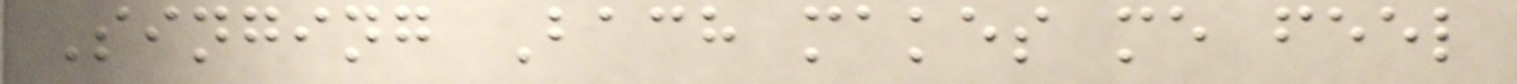Singing Bach makes me feel
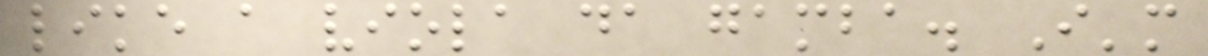like a viola da gamba. I'm
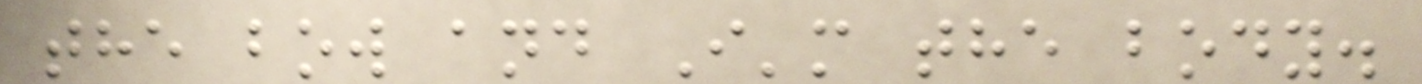the bow and I'm the body.
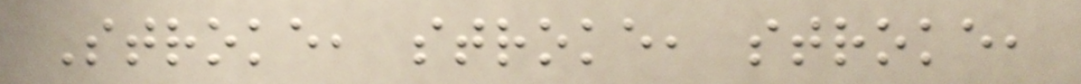Stroke, stroke, stroke,
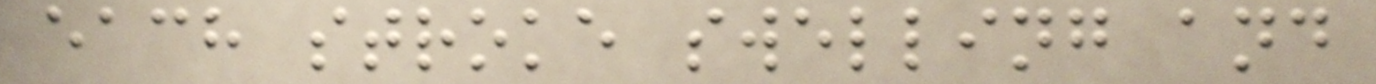each stroke swelling and
